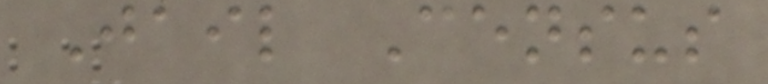Jail Census
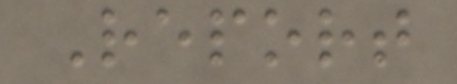Report
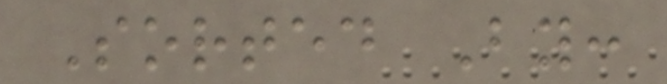Sorted By:
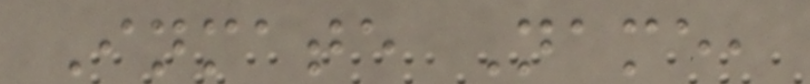Inmate Name,
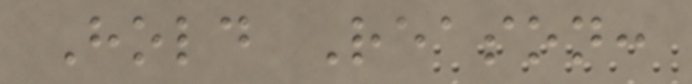Hold Reason:
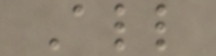All
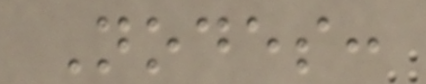Nodes:
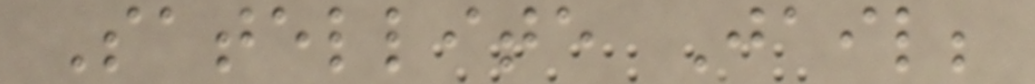Satellite Jail;
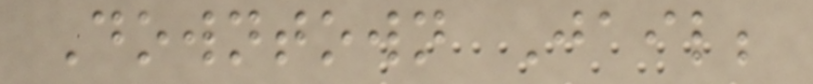Downtown Jail;
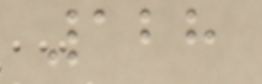128
